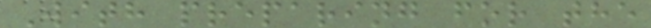With preparing for the
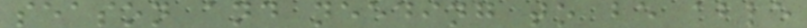season and needing to be able
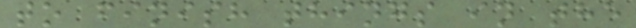to finish things in the
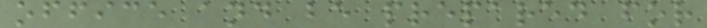office and be prepared for
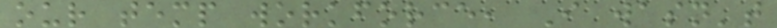our temp workforce, I wasn't
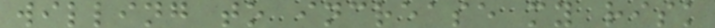willing to increase my risk
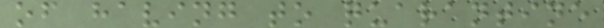of having to quarantine
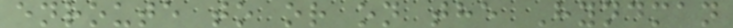enroute to or on the Hyndman
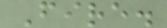Fire.
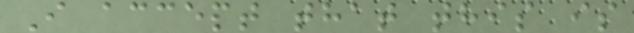I accept that this is
